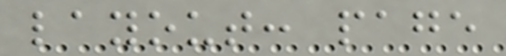layout: page
